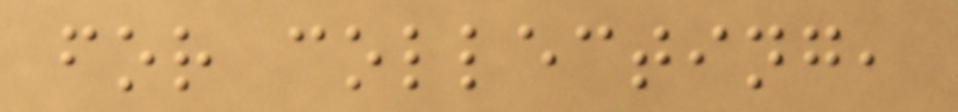for collecting,
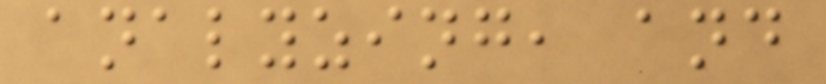analyzing, and
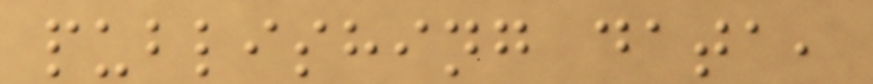publishing data,
